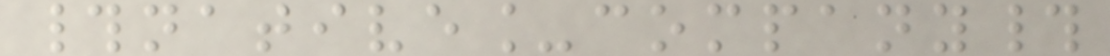#native_company#
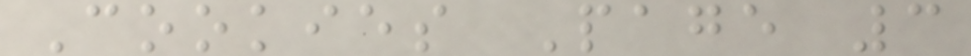Cookies Page 3
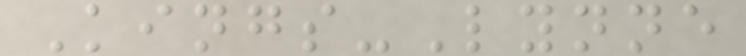Kings-Lynne
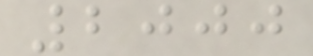2000
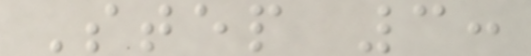Step 3:
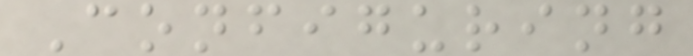Configuring
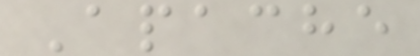Apache
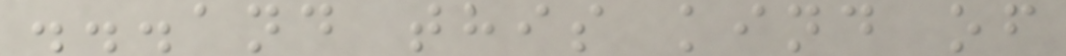...and this kind of
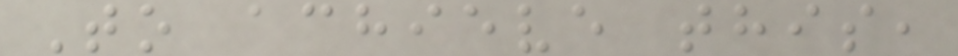To achieve this,
